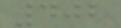402
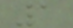1
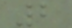2
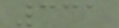331
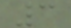3
